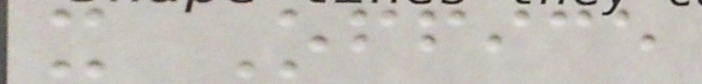x Office
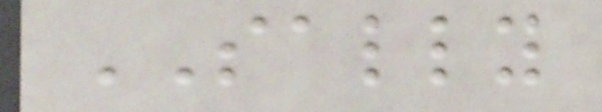SALLY
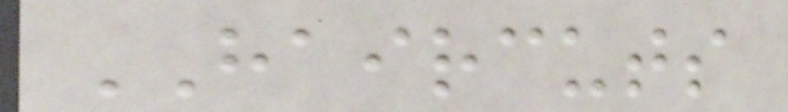HAIRCUTS
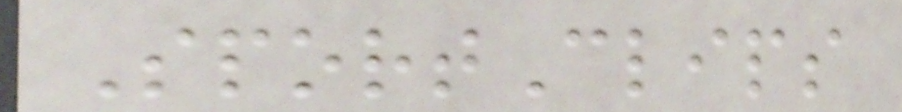SportClips
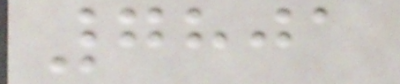7801
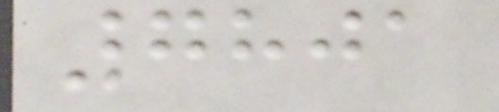7801
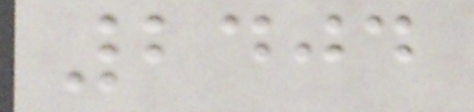2404
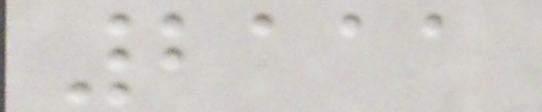2111
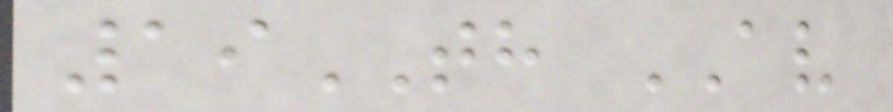19TH AV
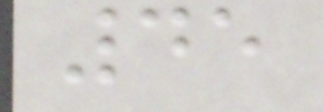45
